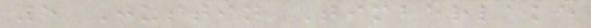5 Justin Timberlake
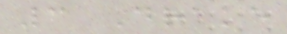3 Drake
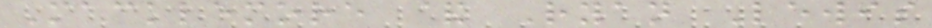Macklemore & Ryan Lewis
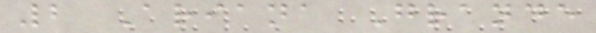2 Ariana Grande
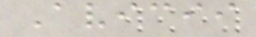Avicii
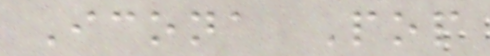Icona Pop
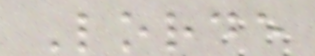Lorde
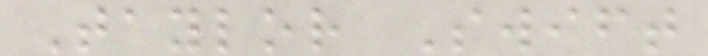Taylor Swift
